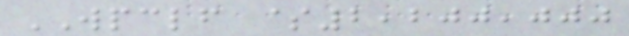WPCLF $2,200,000
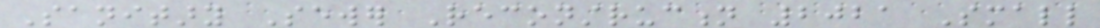Sanitary Sewer Reconstruction 2021 Small
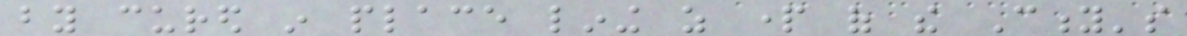by cured in place lining as part of the City's
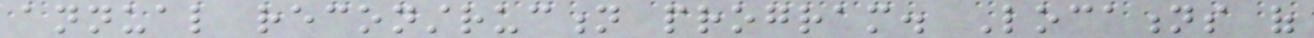annual reconstruction program. Locations of
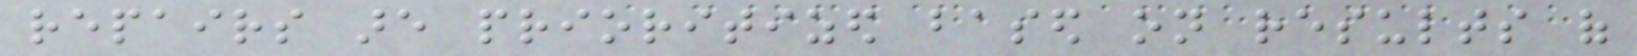repairs are prioritized based on results of
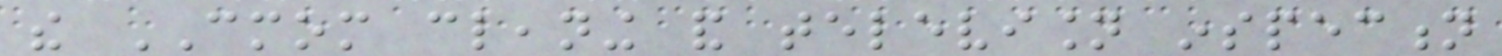the CMOM cleaning and television inspection
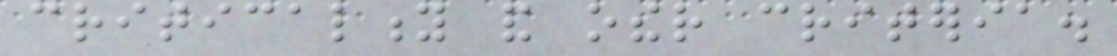criticality and other criteria.
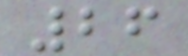26
